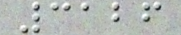3126
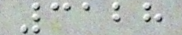3128
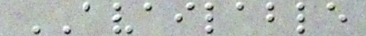AVAILABLE
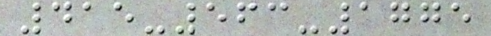415-563-1775
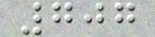707
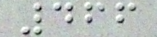466
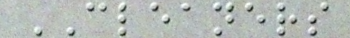CLEANERS
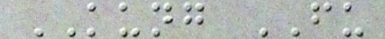KUNG FU
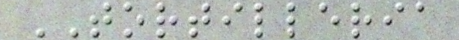TORTILLERIA
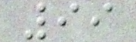99
